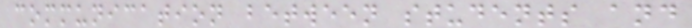communication between students and
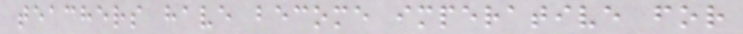teachers have become imperative for
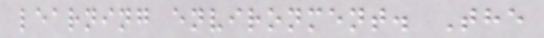learning environment. The
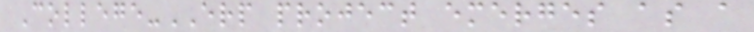College-ERP project emerges as a
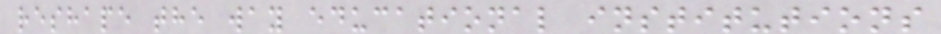reshape the way educational institutions
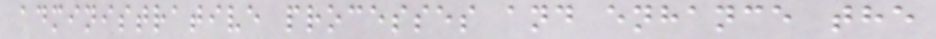administrative processes and enhance the
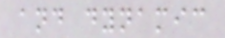and dynamic
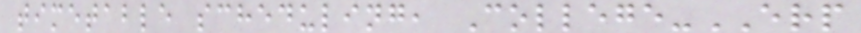timetable scheduling, College-ERP
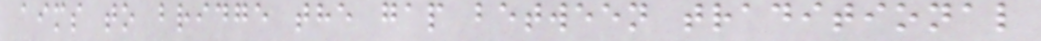aims to bridge the gap between traditional
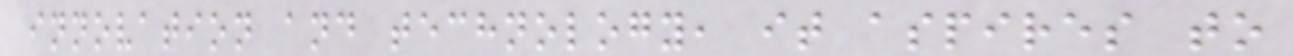innovation and technology, it aspires to
